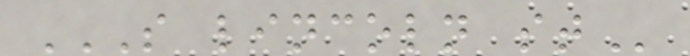S LINCOLN ST
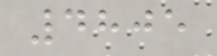4805
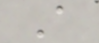A
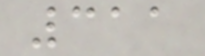311
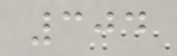304
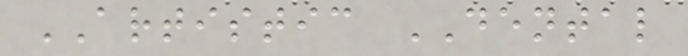ARTISTIC DENTAL
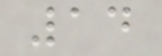14
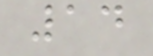14
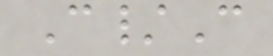C/C
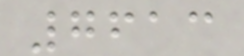7613
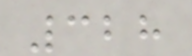328
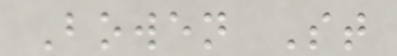Bowen St
